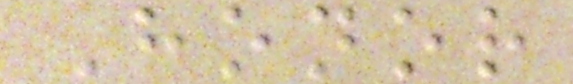Honor
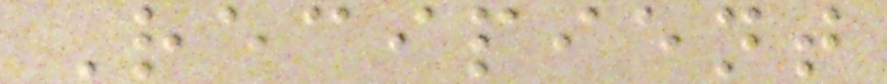Recipient
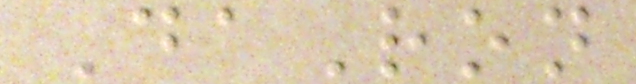DaRon
